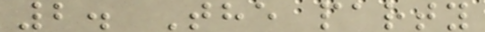2. The party
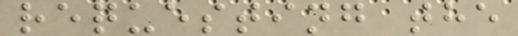requesting the
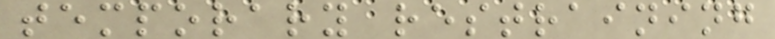temporary restraining
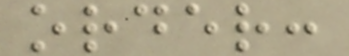order:
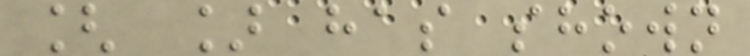[ ] has shown
